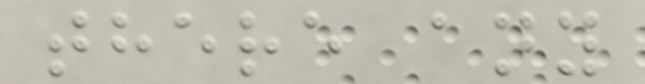there any
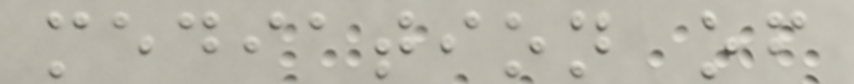mediation of
